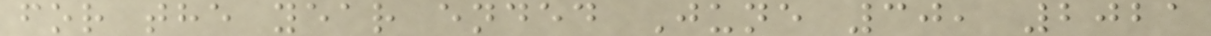for the year ended June 30, 2021
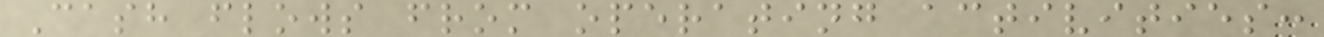Cash flows from operating activities:
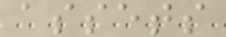assets
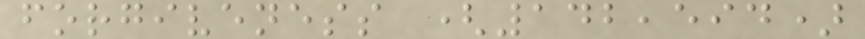forgiveness (142,594)
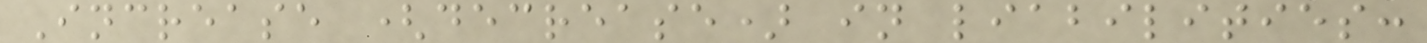Increase (decrease) in liabilities:
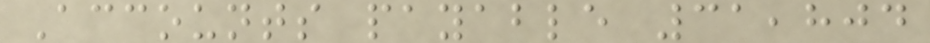Accounts payable 31,804
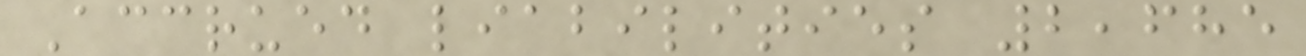Accrued liabilities 2,685
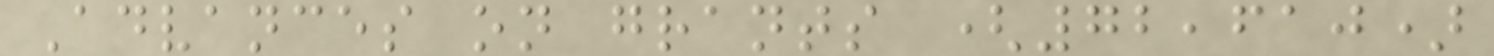Advances on grants (72,610)
